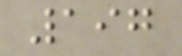197
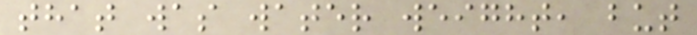that was water weight, but
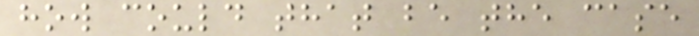how could that be the case
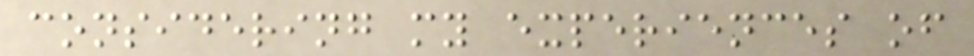considering my experiences of
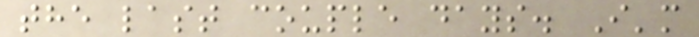the last couple days. I'm
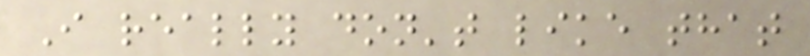I really don't like that
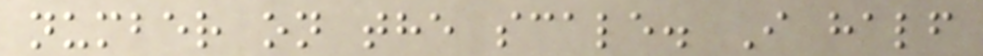number on the scale. I half
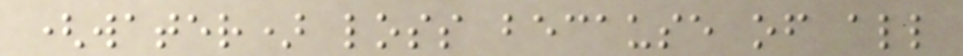(water) loss because of all
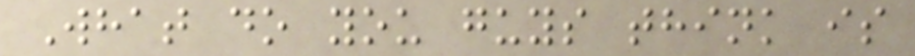What do you guys think is
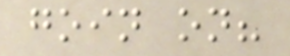goin on?
